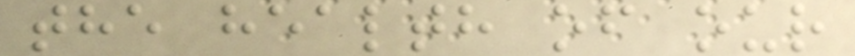the health of our
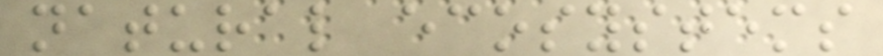natural ecosystems
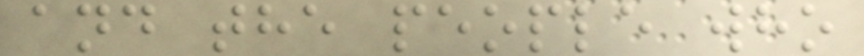and the people who
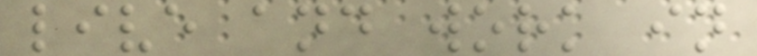live and work in
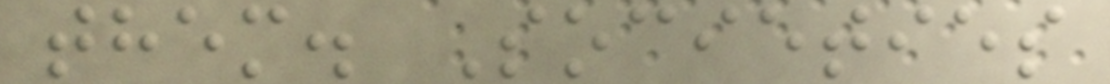them. Societies
